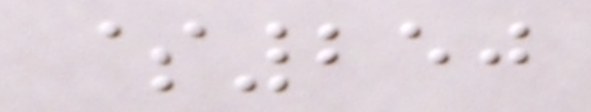$250
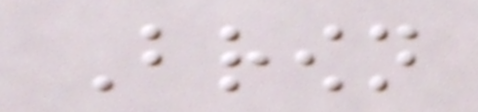Brown
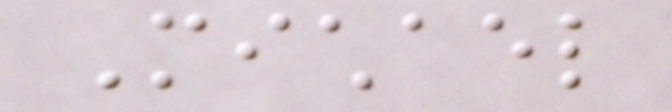Michael
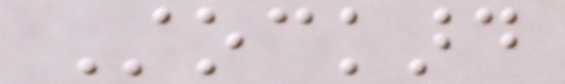Stockard
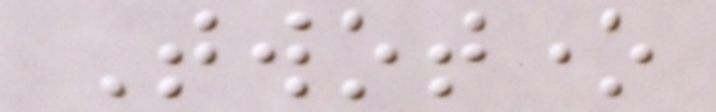Twotone
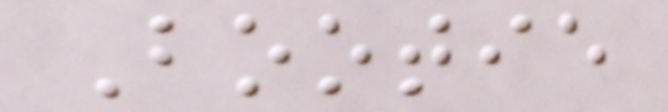Bootie
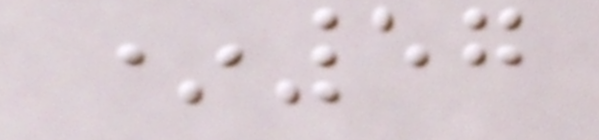*57
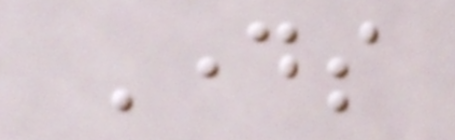Days
